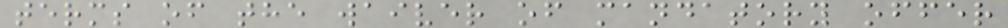terms of the waiver of mandatory offer
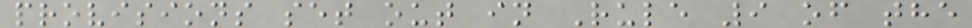provisions set out in Rule 9 of the
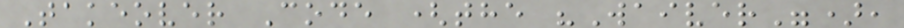Takeover Code (the "Waiver"),
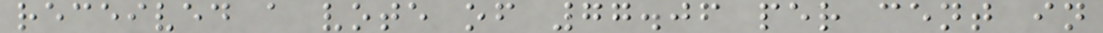received a vote of 77.06 per cent in
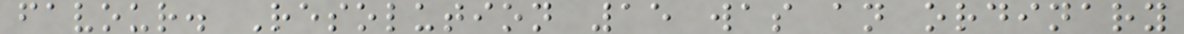favour. Resolution 15 was an ordinary
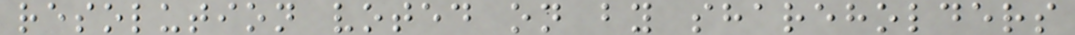resolution voted on by shareholders
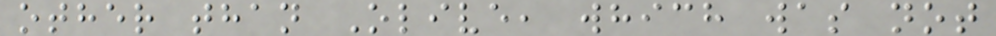other than Olive, which was not
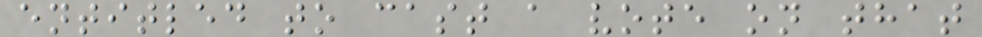entitled to cast a vote on that
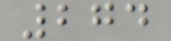274
